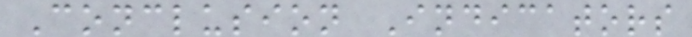Conclusion Indicators
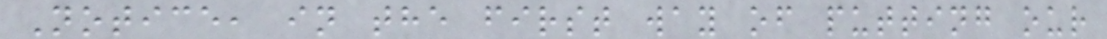Notice, in the first way of putting our
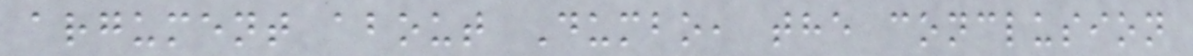argument about Dumbo, the conclusion
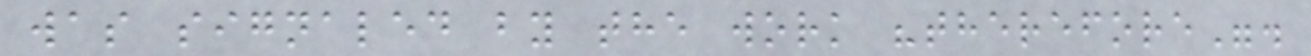was signaled by the work "therefore".
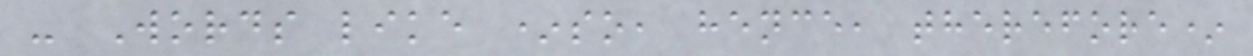- Words like *so, hence, therefore*
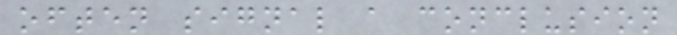often signal a conclusion
